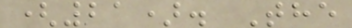(21). The
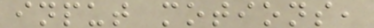input motions,
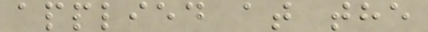applied at the
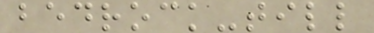bedrock-till
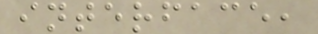interface,
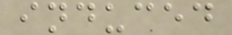induced
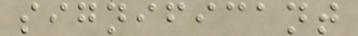significant
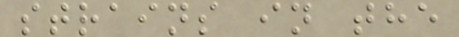strains in the
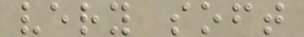very soft
